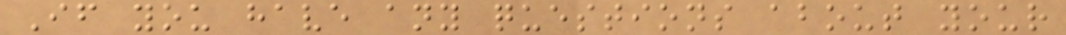If you have any questions about your
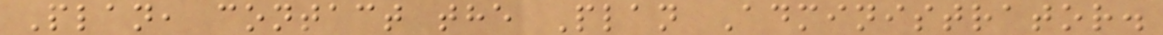Plan, contact the Plan Administrator.
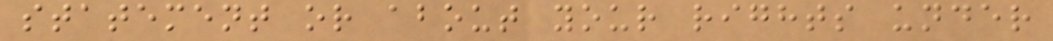statement or about your rights under
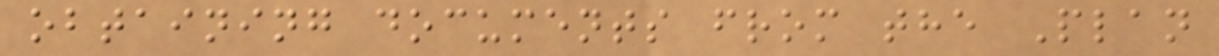obtaining documents from the Plan
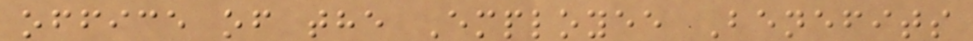office of the Employee Benefits
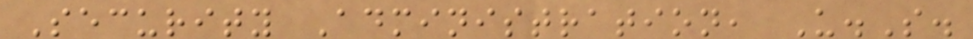Security Administration, U.S.
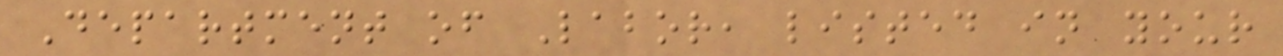Department of Labor, listed in your
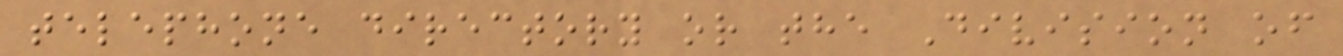telephone directory or the Division of
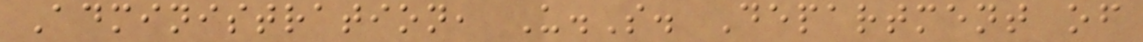Administration, U.S. Department of
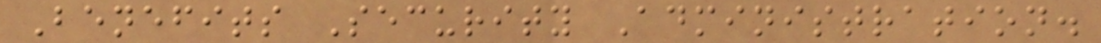Benefits Security Administration.
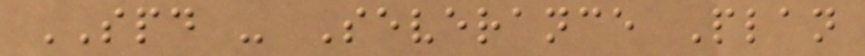SPD - Severance Plan
